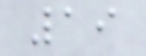19
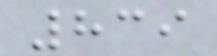839
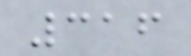316
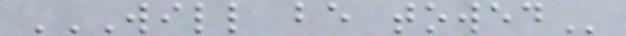WILL BE TOWED
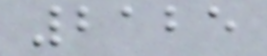2125
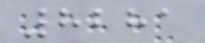8281
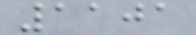1101
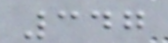347
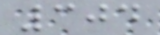304
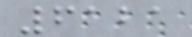6121
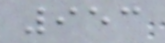953
